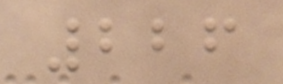226
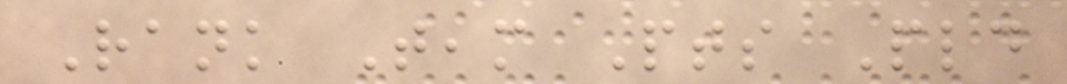Rank Team Pts Pld
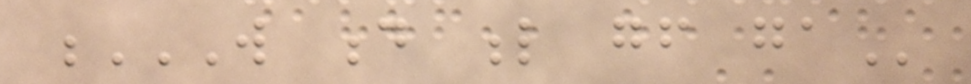W D L GF GA
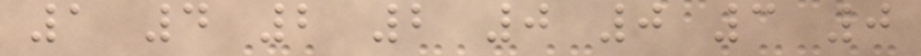1 4 2 2 0 0 3 0
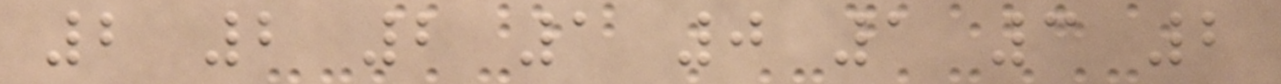2 2 2 1 0 1 3 2
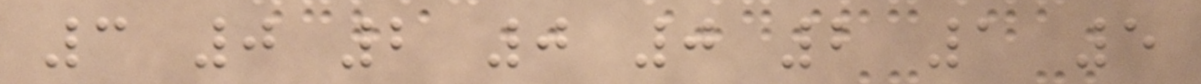3 0 2 0 0 2 1 5
